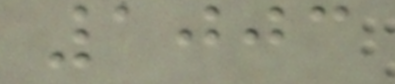1003
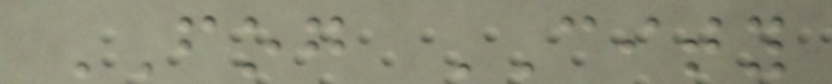FOG CITY
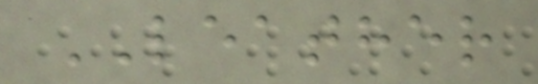LEATHER
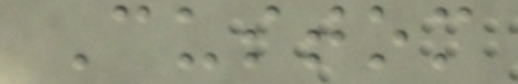Custom
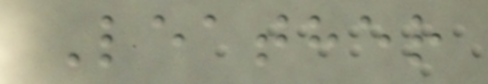Leather
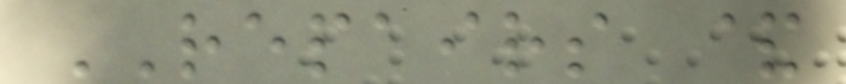REPAIRS &
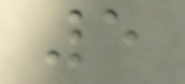5
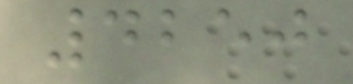4250
